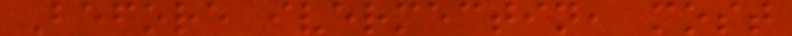Before ivermectin, most
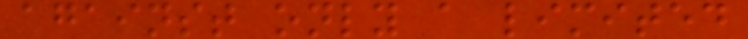against only a limited
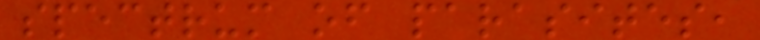spectrum of parasites,
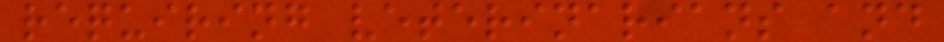requiring veterinarians and
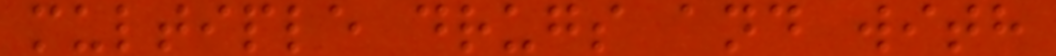multiple drugs and with
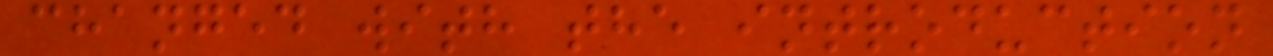changed with the introduction
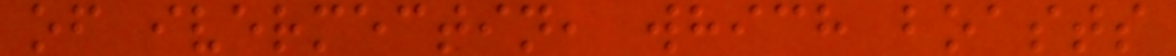of ivermectin, which boasts
